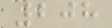208
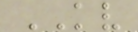KV
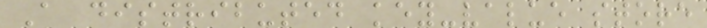A distributed key-value store
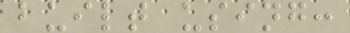built using:
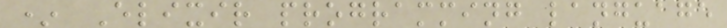* Elixir programming language
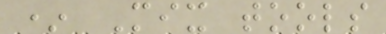* Mix tools
